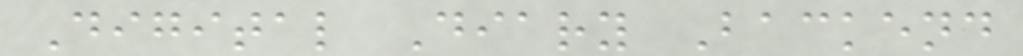Digital Diary Backend
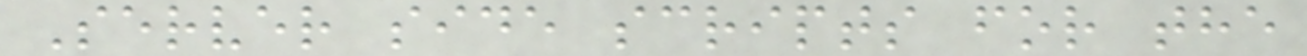Server side scripts for the
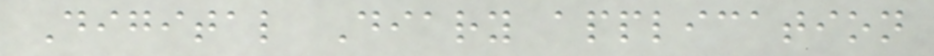Digital Diary application
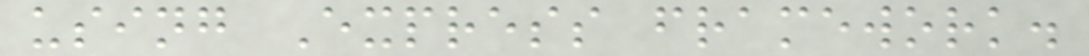using Express framework.
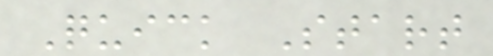Quick Start
